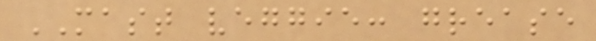MAST veggie: grease
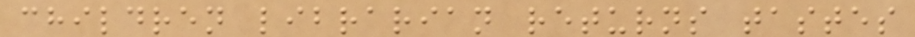children librarian returns tastes
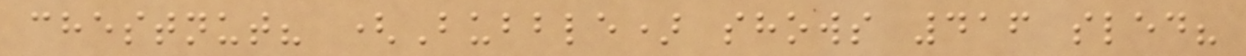chestnut? (Bubble) shows 416 sled?
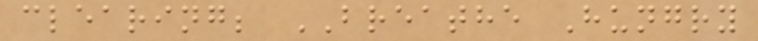clearing; BREATHE Hungry
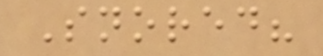Snored?
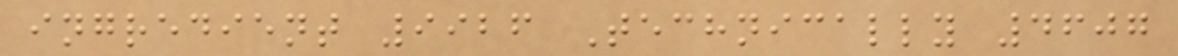ingredient 9926 Technically 4607
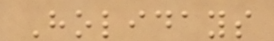Holidays
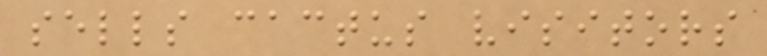sells cactus visitors
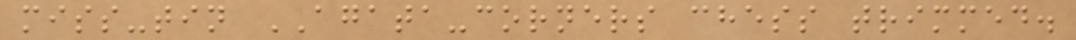miss-tin AGATA-corners chess trimmed.
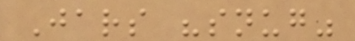Jars "snug"
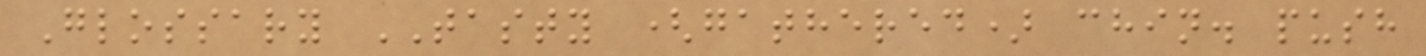Glossary TASTY (gathered) chin. push
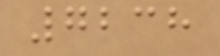7238
